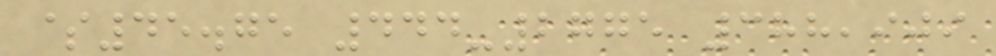$45.75 444-2775 388,909
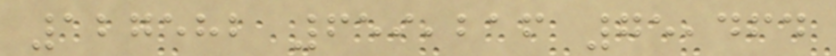127582 659,216 75,464
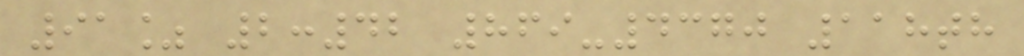91% 2:42 869-4370 118th
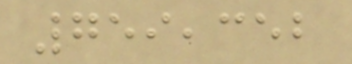759,352
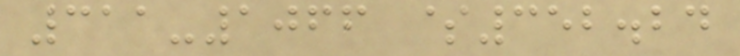311-1066 $352.24
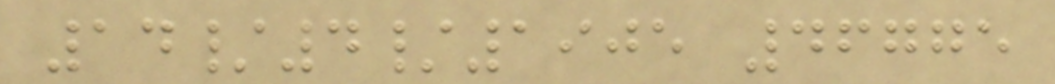14/4/1905 46775
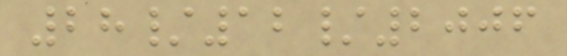28/12/2006
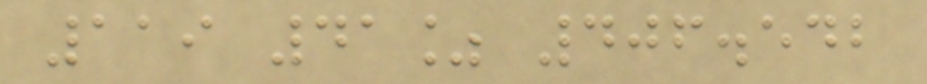119 41% 406.542
